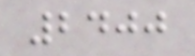2400
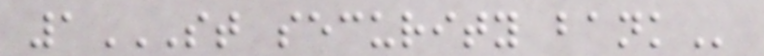1ST SECURITY BANK
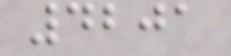4201
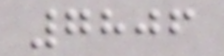7806
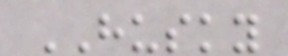HUSKY
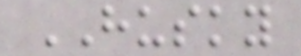HUSKY
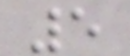5
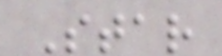Star
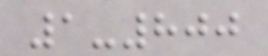1-800
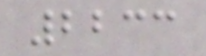2233
